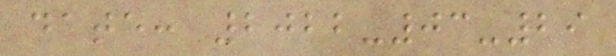date: 2022-03-29
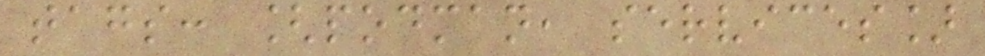tags: [podman, services]
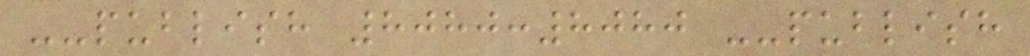--publish 8080:8080 --publish
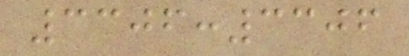3306:3306
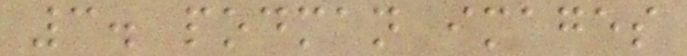3. podman images
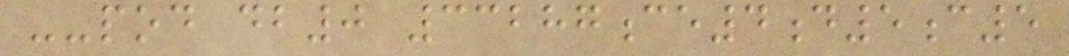--pod db0 33287ce4d5c5
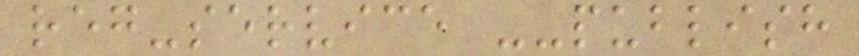reg-service --publish
